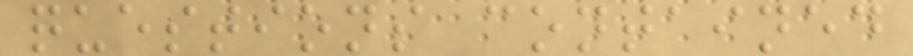questions contained
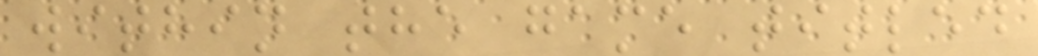within the game titled
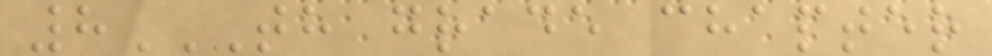8TH GRADE CHAPTER
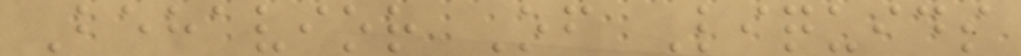Behavior Of Liquids
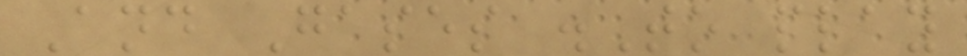And Gases .To play
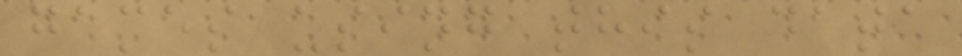games using this data
